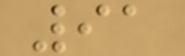91
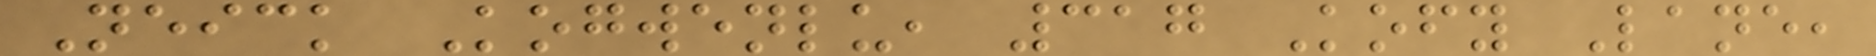Neick Kogwenlu, 317 Kofy Lane,
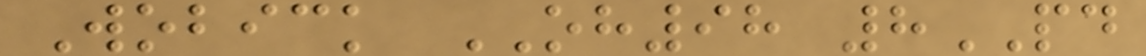Wobick OH98 8PD
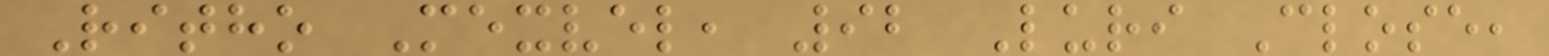Ritho Mexvel, 92 Luri Close,
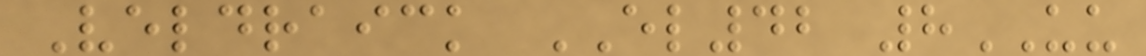Veldraick EL42 8UU
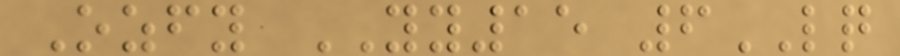Ozfy YY15 6LQ
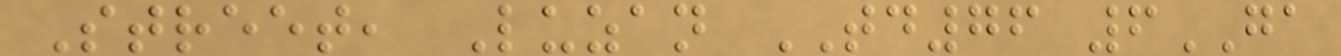Street, Luzan TD76 6GA
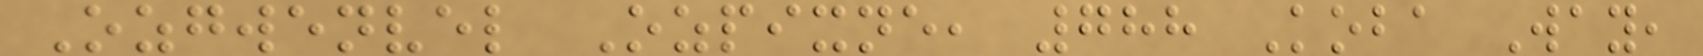Ozgwenvel Ozpixne, 788 Koba Way,
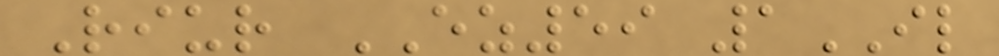Riur EZ59 1IL
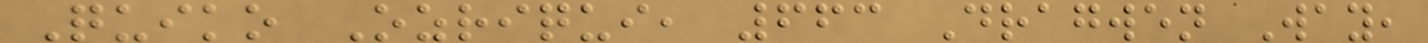Quiko Ozriqui, 663 Dragwen Way,
